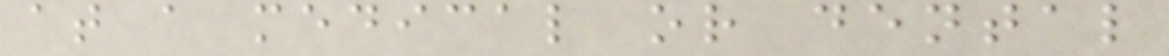at a medical or dental
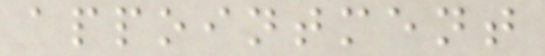appointment
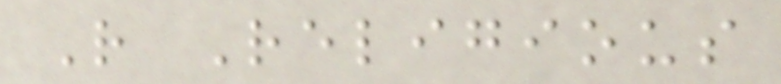R Religious
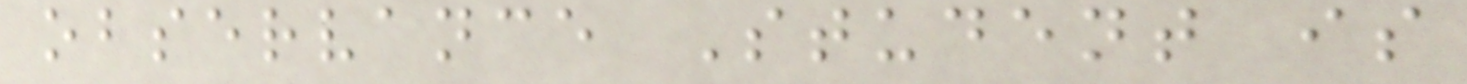observance Student is
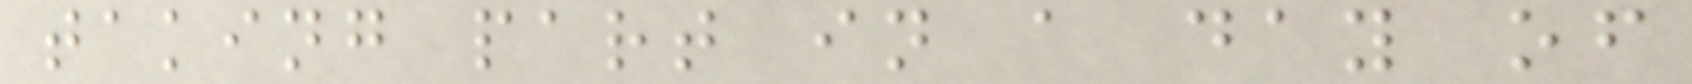taking part in a day of
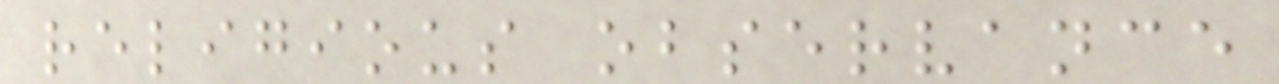religious observance
